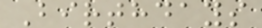Birthdays
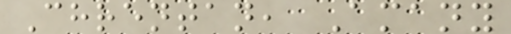Chrentan, Amany
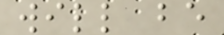will be
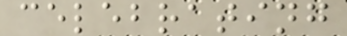celebrating
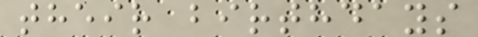their birthdays
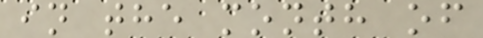in the month of
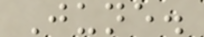June.
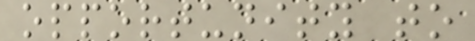opportunity to
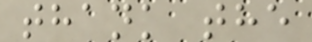thank the
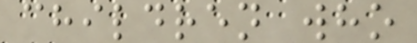children who
